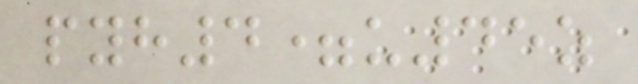pyh4=u45z
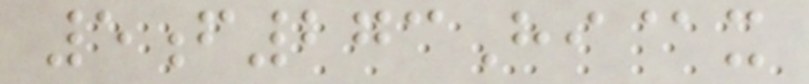5f273Hi@x
